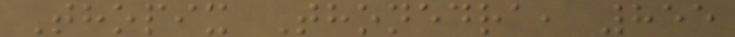Thopix Thonedra, 855
